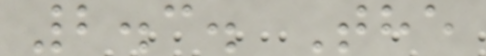2.3. The
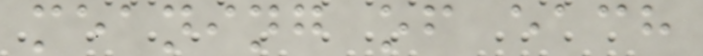meaning of each
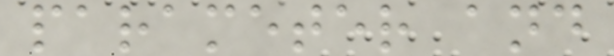parameter and
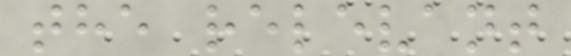the relevant
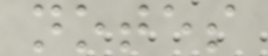notes
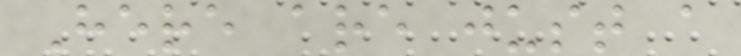Here are just a
